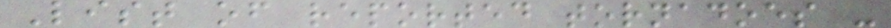List of reported tornadoes -
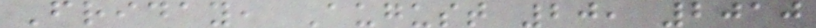Friday, August 20, 2010
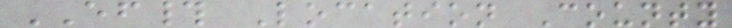EF# Location County
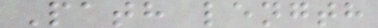Path length
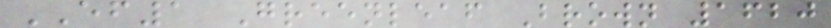EF1 Greenleaf Brown 1620
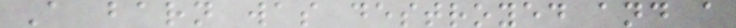A barn was destroyed and a
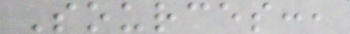Sources:,
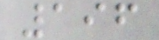196
